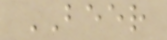BEER
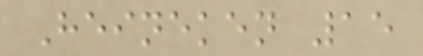Heineken 15
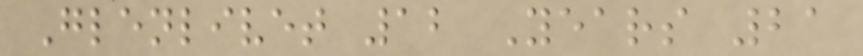Glenlivet 12 Years 21
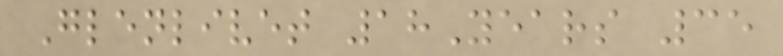Glenlivet 18Years 35
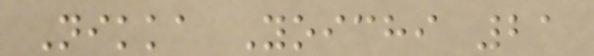Nikka Yoichi 21
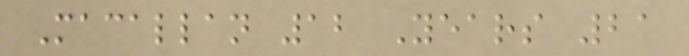Macallan 12 Years 21
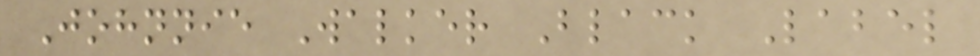Johnnie Walker Black Label
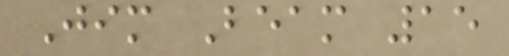Jim Beam 15
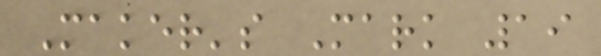Maker's Mark 19
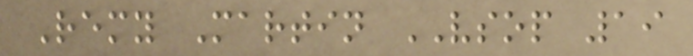Remy Martin VSOP 19
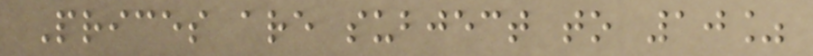Prices are subject to 10%
